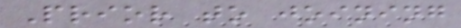Prior to joining
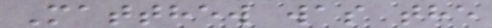Matthew was the
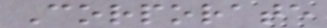Corporate
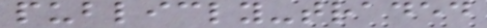publicly-traded
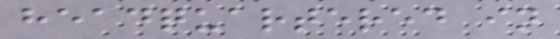headquartered in
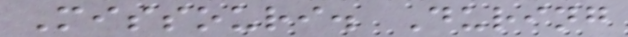Missouri. During
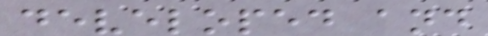developed and
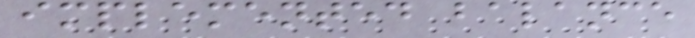implemented balance
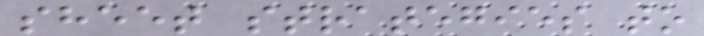sheet strategies to
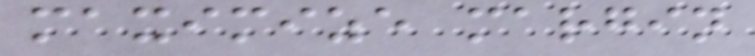maximize margin
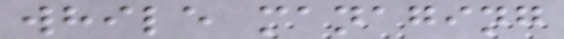while managing
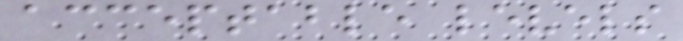acceptable levels
